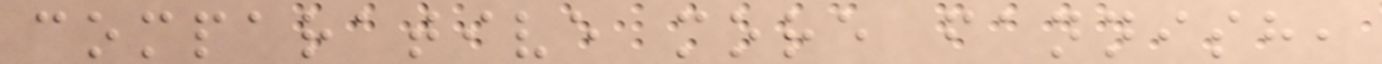comparative more fannish,
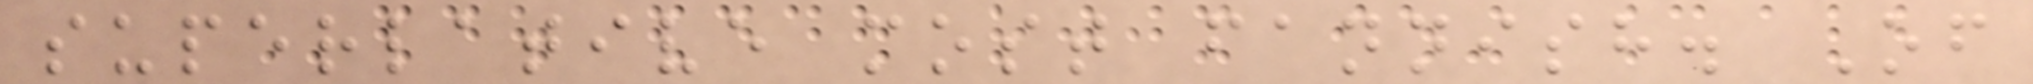superlative most fannish. Of
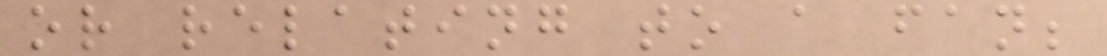or relating to a fan;
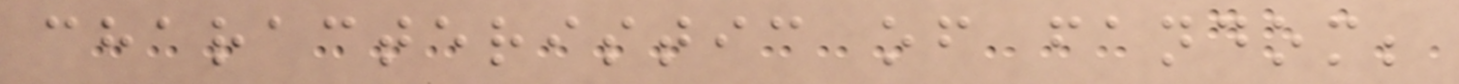characteristic of fandom;
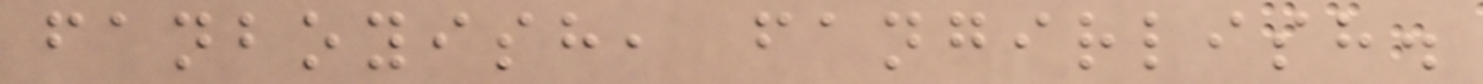fanboyish, fangirlish.
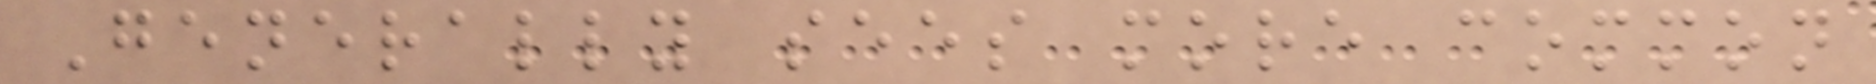Generally sees more common
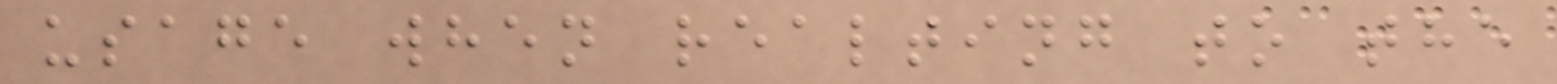usage when realting to the
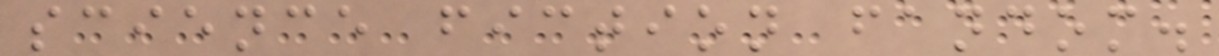science fiction fandom.
